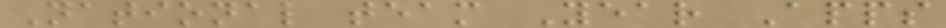National team Year Apps
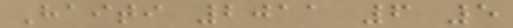Haiti 2011 6 5
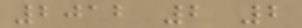2012 2 2
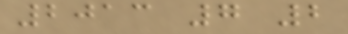2013 7 2
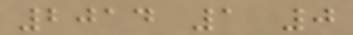2014 1 0
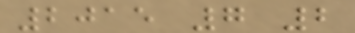2015 7 2
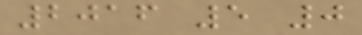2016 5 0
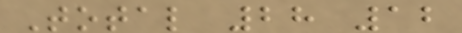Total 28 12
